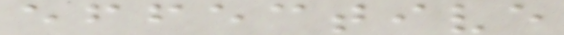effective
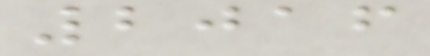2016
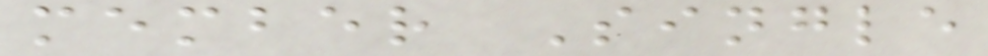member Single
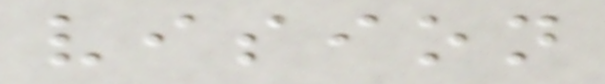vision
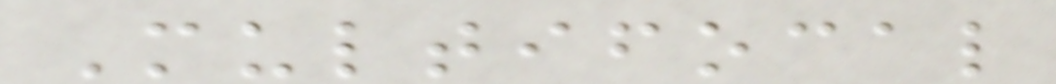Multifocal
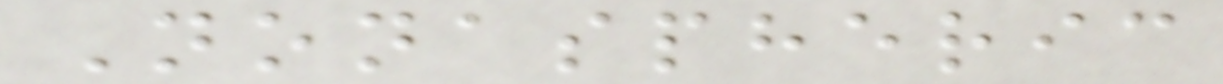Nonaspheric
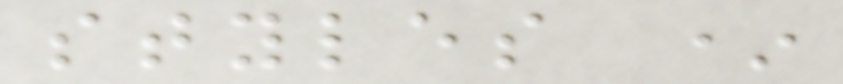styles *
